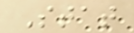Stat
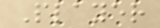Player
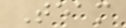Team
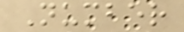Number
